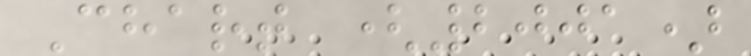Chart (2001)
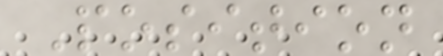Position
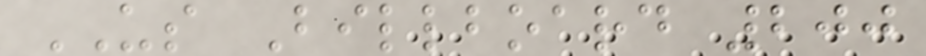US Billboard 200
